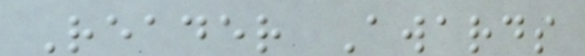Reader Awards
